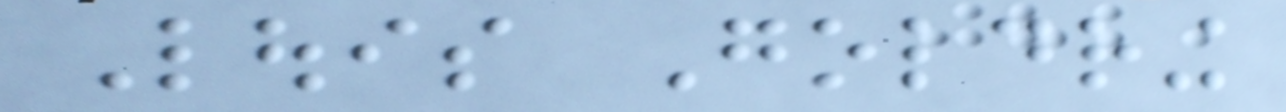Louis Goldring
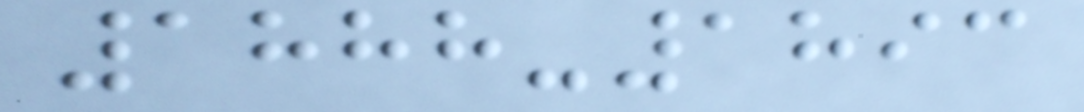1888-1893
